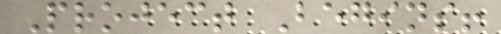Project Begins!
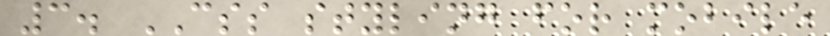3. CSS styling for mobile
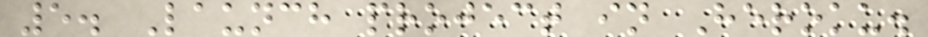5. Launch project in Heroku.
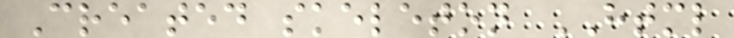Created skeleton HTML
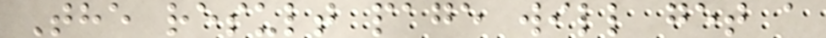The result page will get a
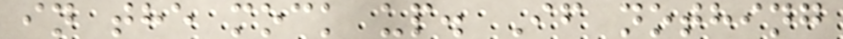in the mock up. If nothing
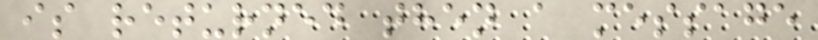is returned then a message
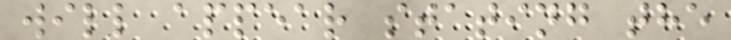will appear stating the
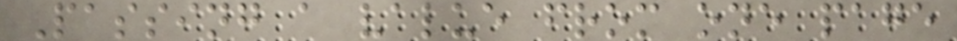Passing a value from one page
